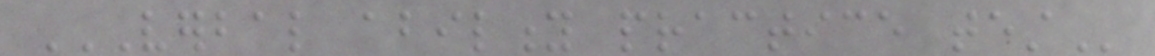VERBAL ABILITY PRACTICE TEST
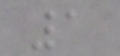1
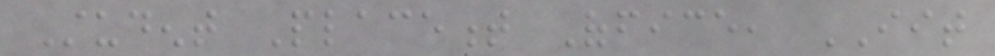Student Placement Office, IIT
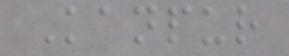Kanpur
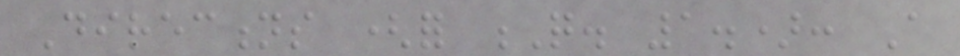Directions (for Q. 1.): A
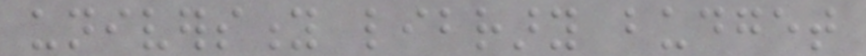university library budget
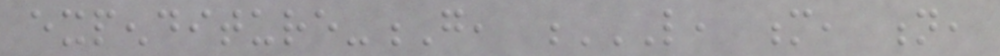expenditure-G, L, M, N,
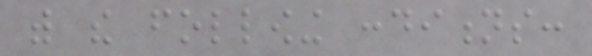with the following conditions:
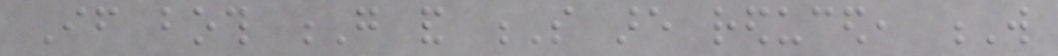If both G and S are reduced, W
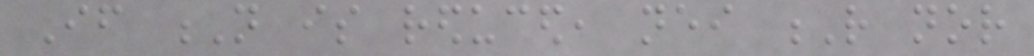If N is reduced, neither R nor
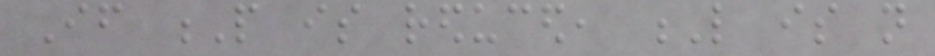If P is reduced, L is not
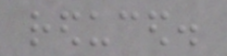reduced.
